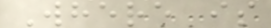Where is
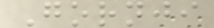Gornji
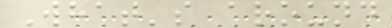What's around
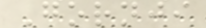Gornji
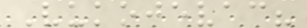Vukojevac?
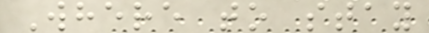Where to stay
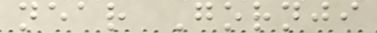near Gornji
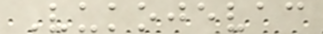Vukojevac
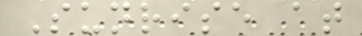Sunrise at
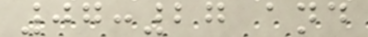07:27 and
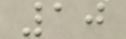10
